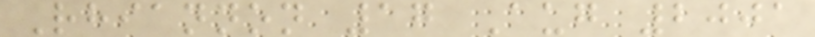Rhiannon 17 Aug 2001
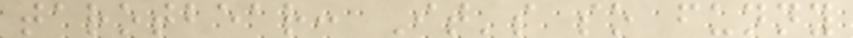tarotbear: It's so funny
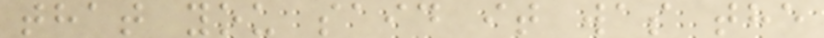that you said it was the
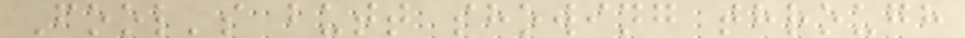Fool's butt showing through
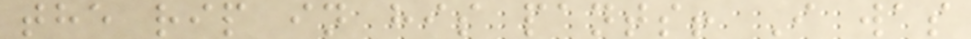the rip in his pants! I was
